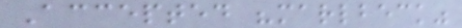Accepted "marlbeck"
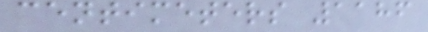centimeters 1186
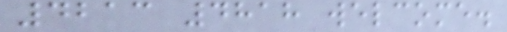4213 4818 welcome.
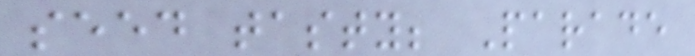seed tasty; Parade
